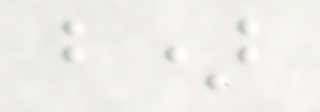b)
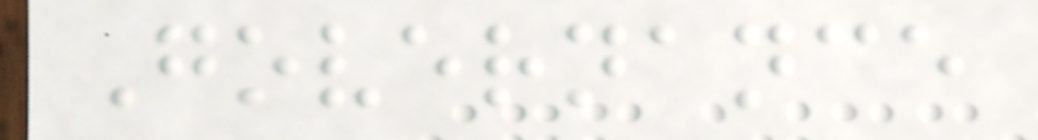Governance
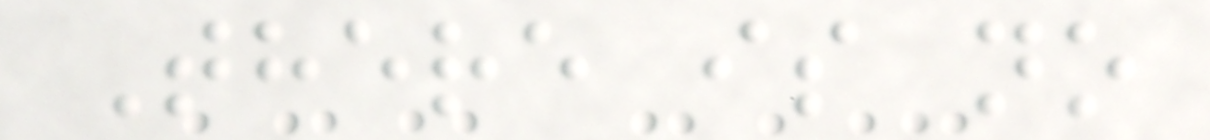There is no
